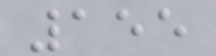155
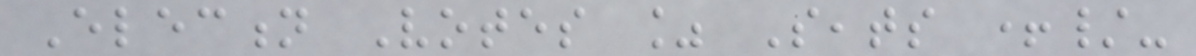Election Votes % Seats +/-
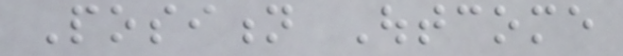Position Outcome
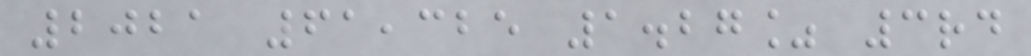2021 61,325 1.27% 3rd
